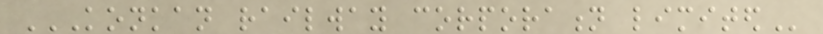KONKAN RAILWAY CORPORATION LIMITED
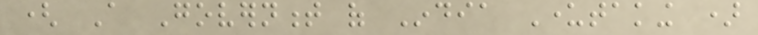( A Government of India Undertaking )
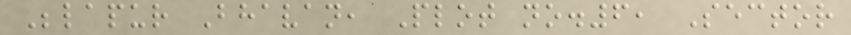Belapur Bhavan, Plot no.6, Sector
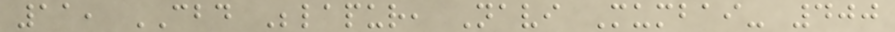11, CBD Belapur, Navi Mumbai- 400
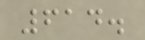614.
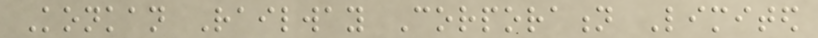Konkan Railway Corporation Limited
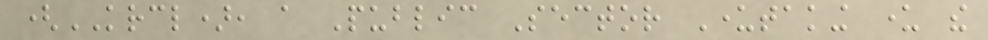(KRCL), a Public Sector Undertaking under the
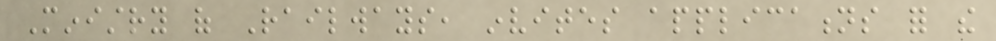Ministry of Railways, invites applications for the
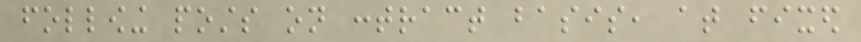following posts on contract basis, at fixed
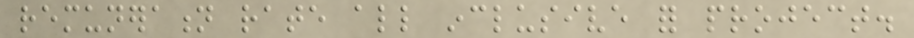remuneration rate all inclusive for project.
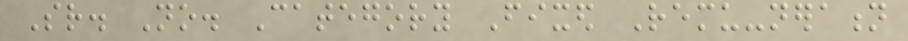Sr. No. Category Fixed Remu-neration
